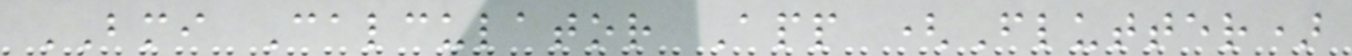BMI Calculator App (Flutter)
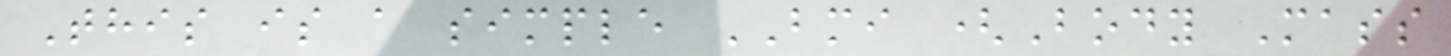This is a simple BMI (Body Mass
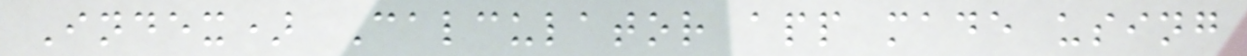Index) Calculator app made using
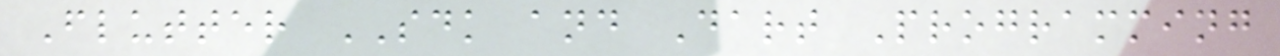Flutter SDK and Dart Programming
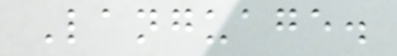Language.
